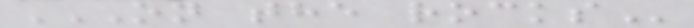ON THE ROCKS
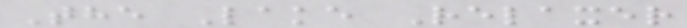The Lake Relaxer
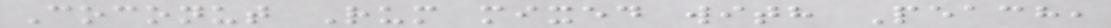Coconut Rum mixed with Peach,
